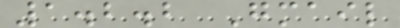1.2.2 Gmail
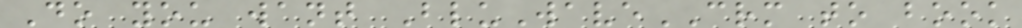Do you want BluWaveCRM to book
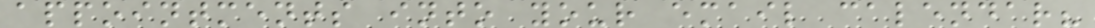appointments into your email calendar?
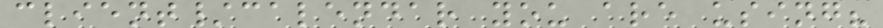client/calendar you are using?
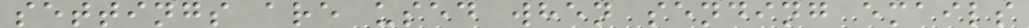settings are used when sending emails
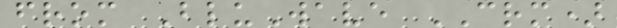from BluWave CRM)
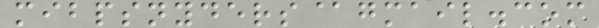mibpsnyders@gmail.com
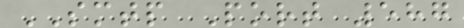SMTP Port 587
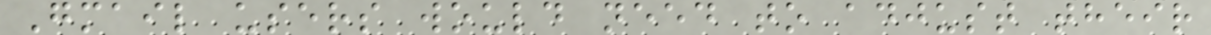Gmail users would need to adjust their
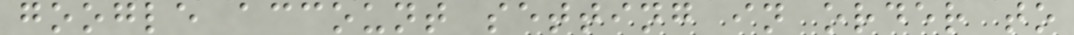google account setting in order to
